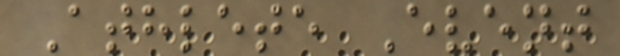Athlete Event
